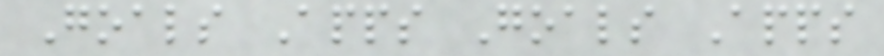Goals Apps Goals Apps
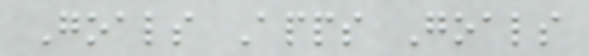Goals Apps Goals
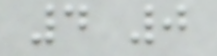4 0
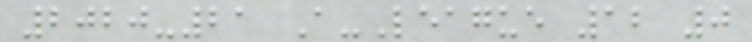2020-21 A-League 12 0
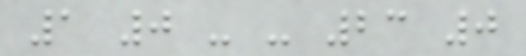1 0 - - 23 0
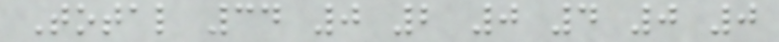Total 34 0 2 0 4 0 0
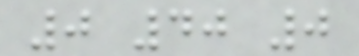0 40 0
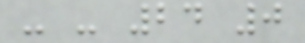- - 24 0
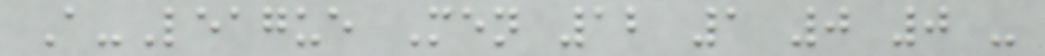A-League Men 12 1 0 0 -
